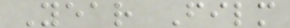Year Film
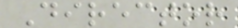Director
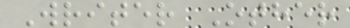Writer Other
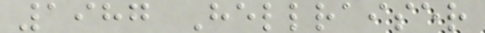1987 Hellraiser
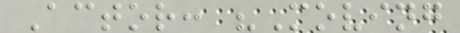Actor: "Moving
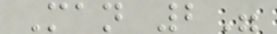Man 2"
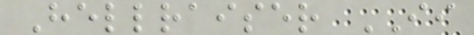Hellraiser II
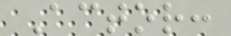Actor:
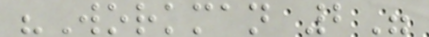"Workman 2"
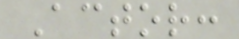Actor:
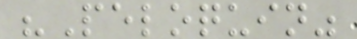"Peloquin"
